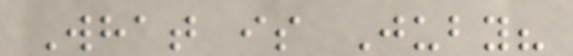What is Juby?
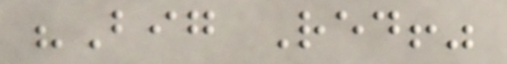"Big Red!"
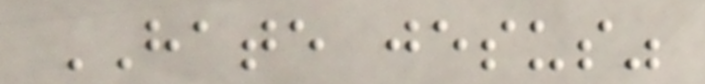HATE jesus"
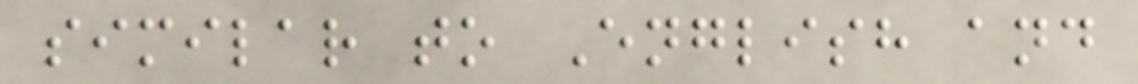similar to English and
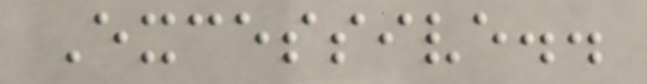Excessive..
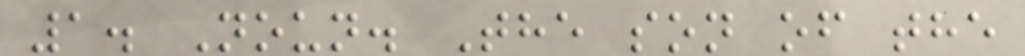1. Noun. The son of the
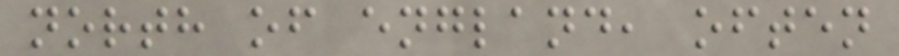north of england, often
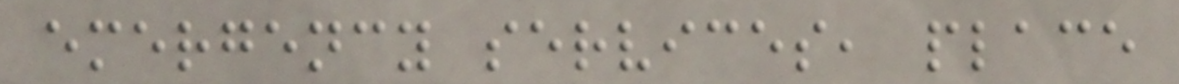emergency services, place
